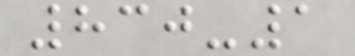830-1
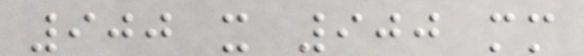900 x 900 mm
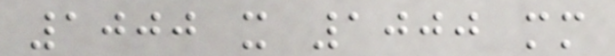1000 x 1000 mm
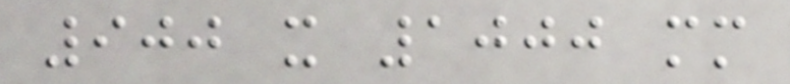900 x 1000 mm
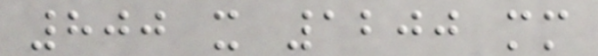800 x 1200 mm
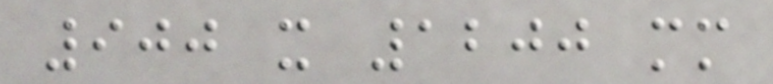900 x 1200 mm
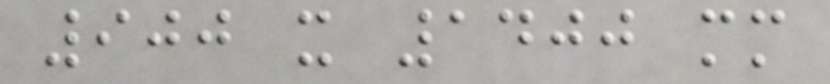900 x 1400 mm
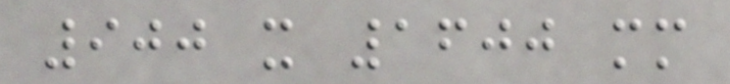900 x 1600 mm
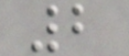2
